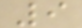9
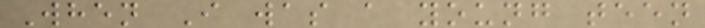When I was a young teen
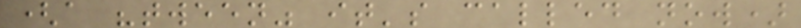(a "tween" it's called now)
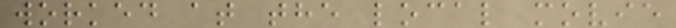worked at the local movie
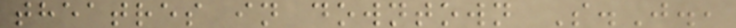theatres in downtown S.J.,
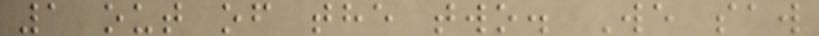1 out of the two. We saw
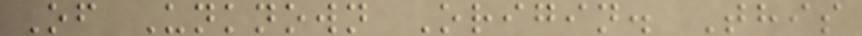Of Unknown Origin. This
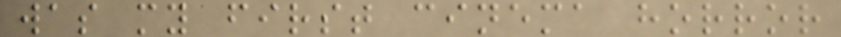was my first cinema horror
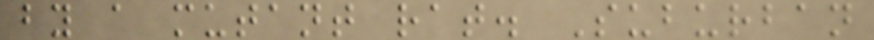by a mutant rat. Suburban
